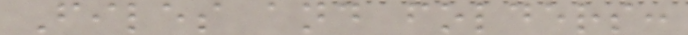Files and folders:
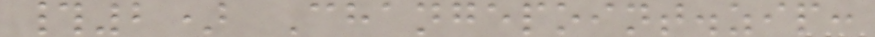#2) Changepoint.zip:
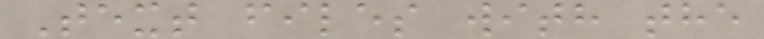Text files with the
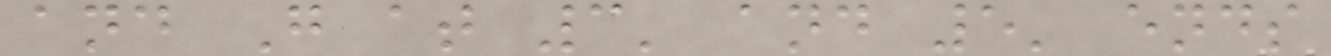and G at 3' and 5' ends
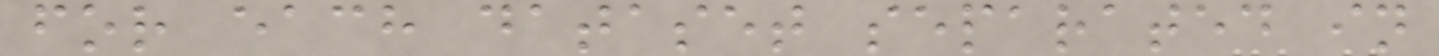for each dataset separated in
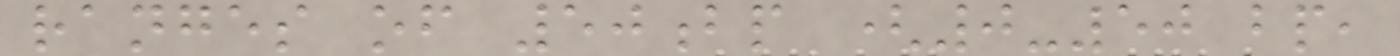ranges of 50bp (0-50 bp,
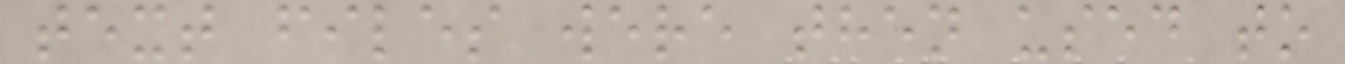text files were then used to
